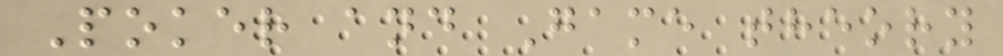Poker and Game theory
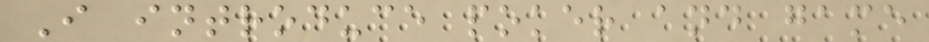I introduce poker and game
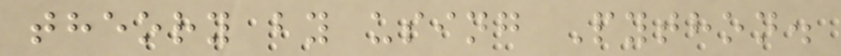theory by using Python.
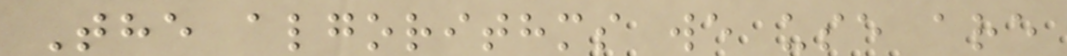The algorithms we use are
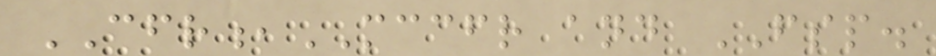CFR,MCCFR and FSP.
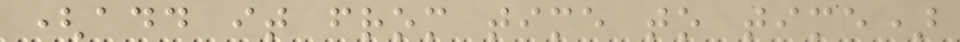(add it from time to time)
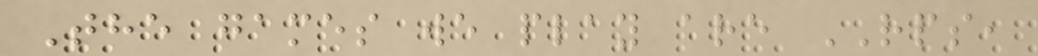The games we play are RPS,
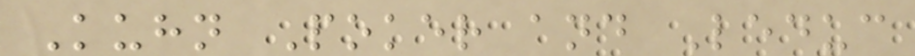Kuhn Poker and Leduc
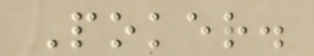Poker.
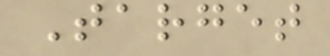Target
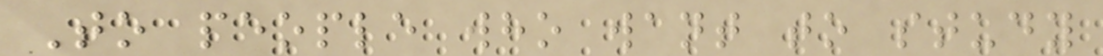To people who want to study
